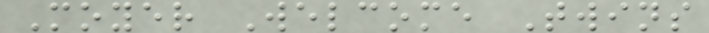Moyer Welcome Twins
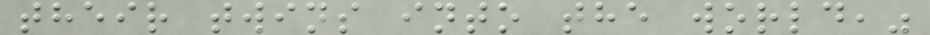their twins into the world,"
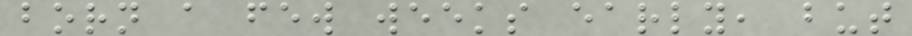born a few weeks early, but
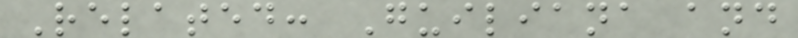Related: Guiliana and
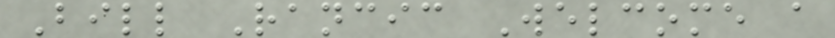Bill Rancic Welcome a
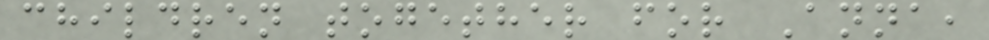children together for Anna,
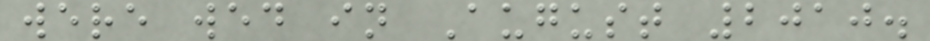were wed in August 2010.
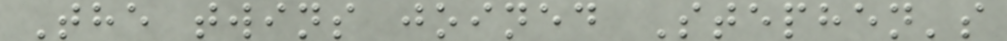The twins joined Stephen's
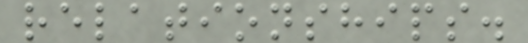relationships.
